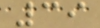39
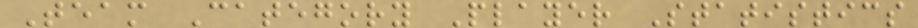Team Category Player Statistics
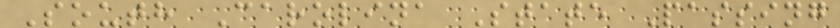South Carolina State Passing
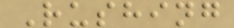Rushing
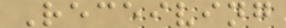Receiving
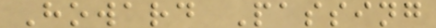Howard Passing
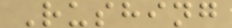Rushing
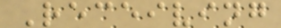Receiving
